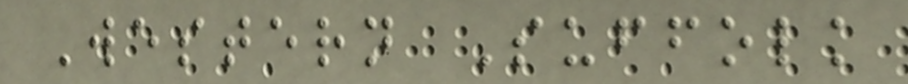Western Suffolk
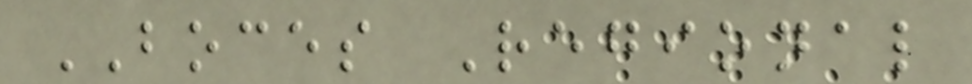BOCES Regional
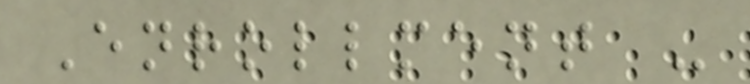Enrollment -
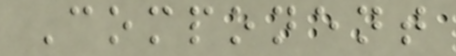Component
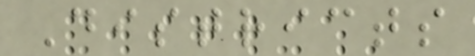Districts
